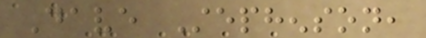Dave Stephenson,
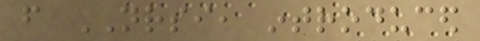from NRSI, introduced
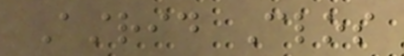Astrid Clos
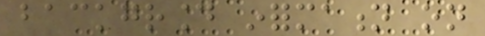background information on
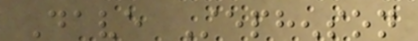Dave Stephenson
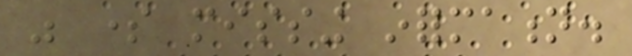was some missing information.
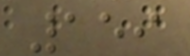159
